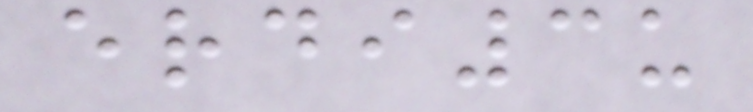erdi3u
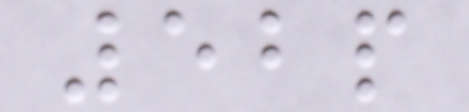52p
